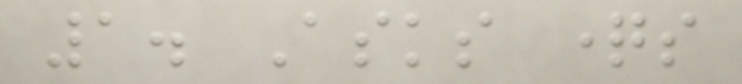1. Asks questions
